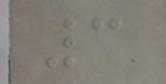3
